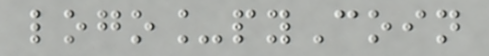logo_pyCoin
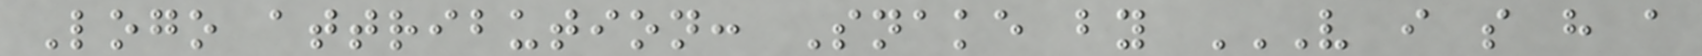Logo attribution: Snake by V I S H A
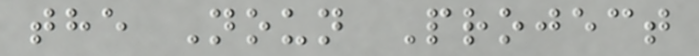the Noun Project
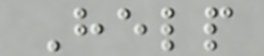Help
